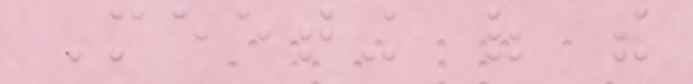Meeting of the
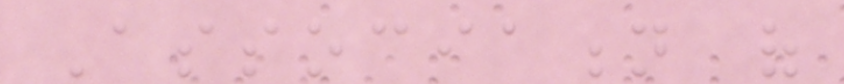Association of
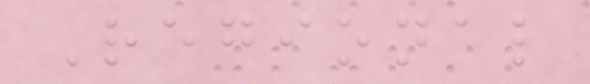Regional
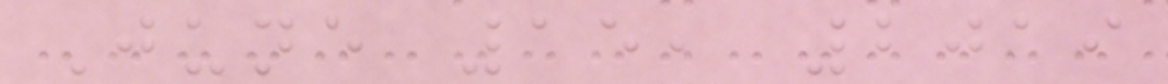June 15, 2019
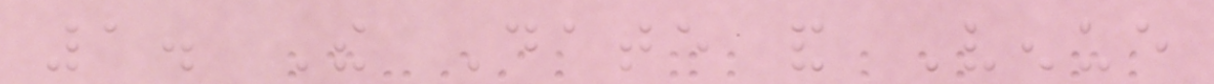1. The Date and Venue
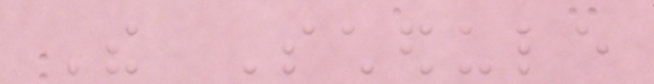The Schedule
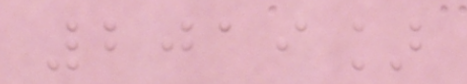2019]
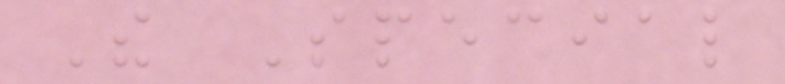The Special
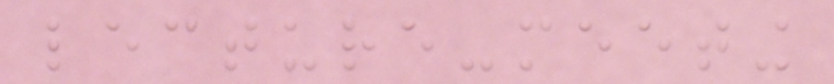lecture-meeting
